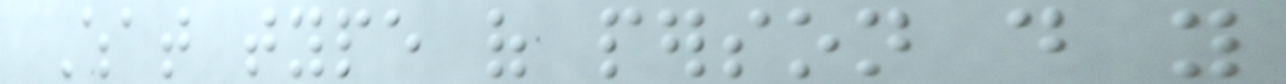What type of person do you
